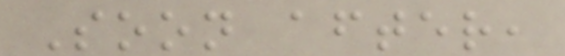Soon after,
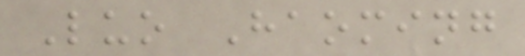Luo Haoming
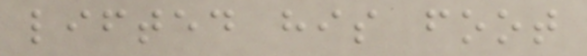lifted his foot
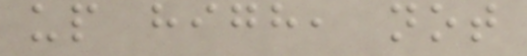up high, not
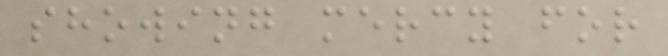showing mercy for
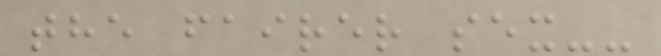the fairer sex--
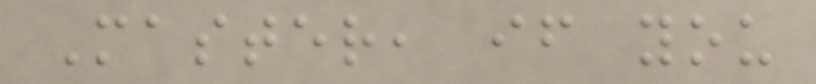Master, if you
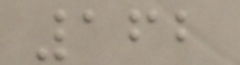162
